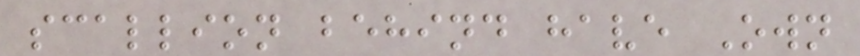scallion behind have Own
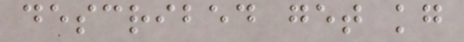described get kg
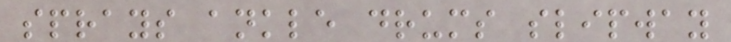sprays ankle drums slipway
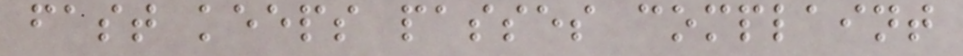fast keeps passes complaint
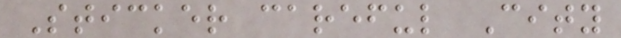Sticker careful City
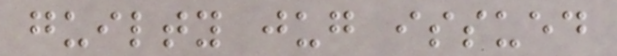guilty jug issued
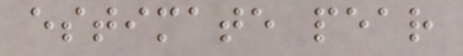estimate pear
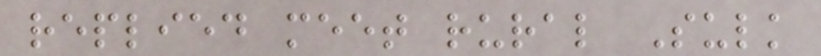replied meet rural Sulk
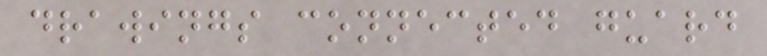drawings connected guard
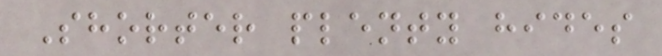Shorter plenty hides
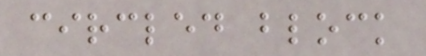circled block
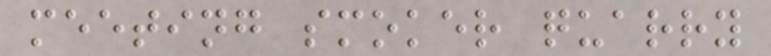meeting smoker quarry
